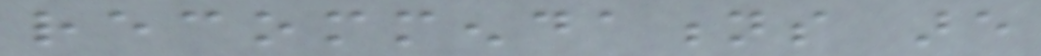recommendations are
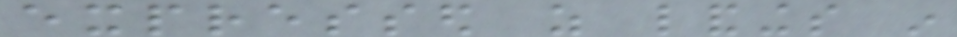expressed as landings in
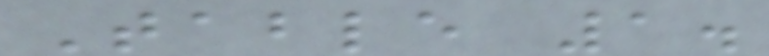Table 1.
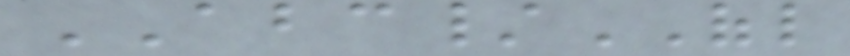ABC/OFL
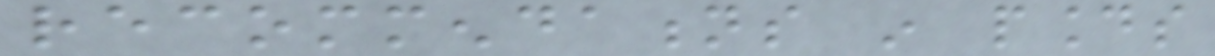recommendations in pounds
